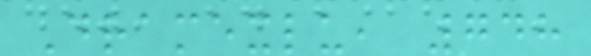Dramexlu, 748
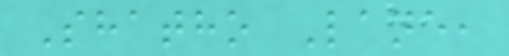Shatho Lane,
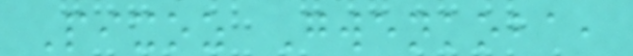Pixoz Gwenkoba,
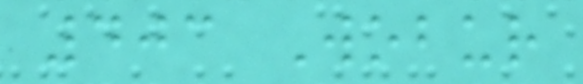403 Wobur
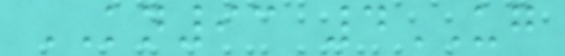KN93 4UG
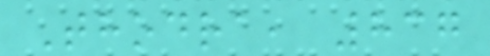Thodra, 837
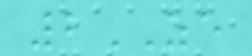2ZE
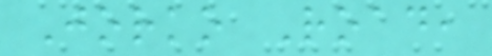Jorko Road,
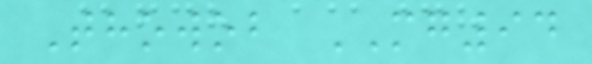Thowob MG94
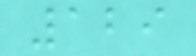129
